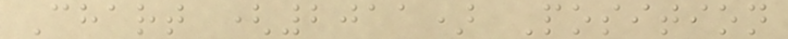Chart (2011) Position
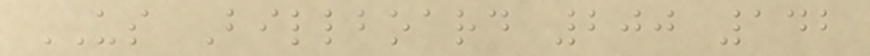US Billboard 200 142
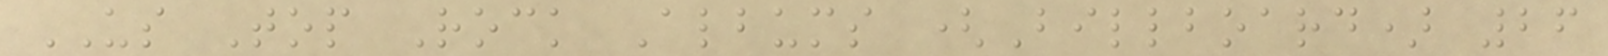US Top Rock Albums (Billboard) 26
